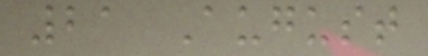21 August
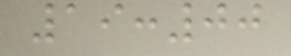19:00
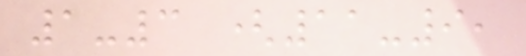1-3 (11-9,
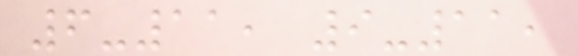6-11, 9-11,
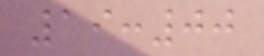19:00
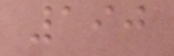190
